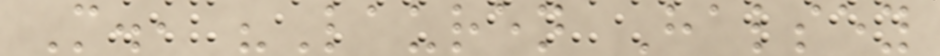M., "Lauren Halsey
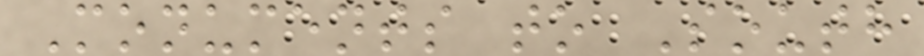Monuments to South
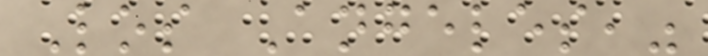Los Angeles,"
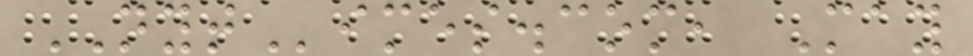NYTimes.com, May
